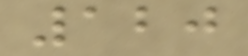120
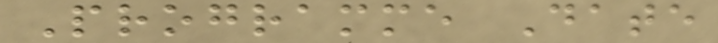Programme Date
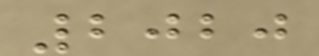2020
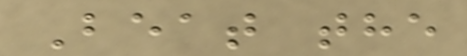Beat the
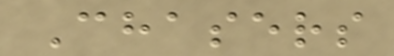Chasers
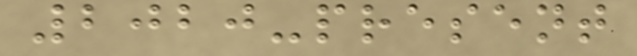2020-present
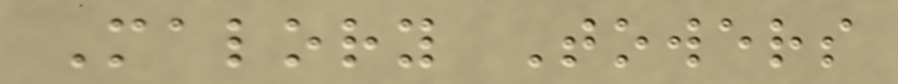Malory Towers
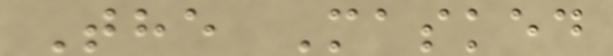The Masked
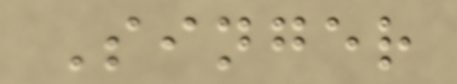Singer
